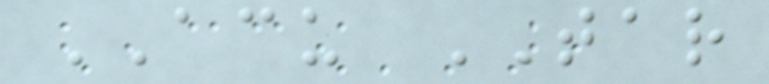ACU TAR
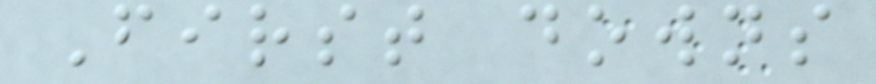First downs
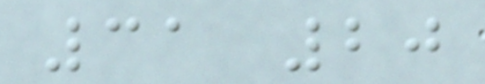31 20
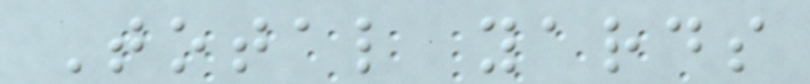Total yards
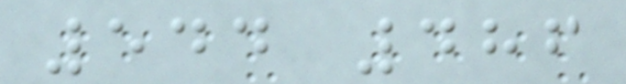544 486
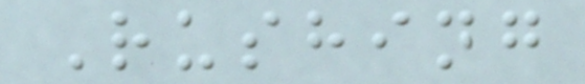Rushing
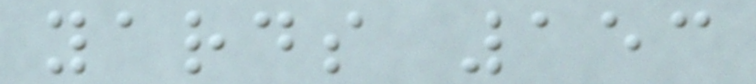yards 153
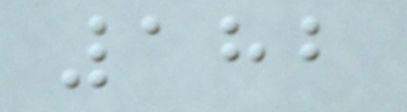182
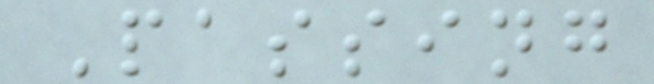Passing
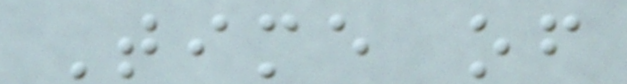Time of
